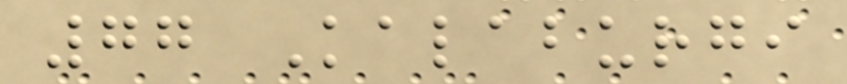77 Kalaburgi
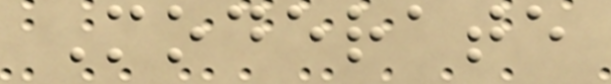Moderate
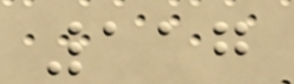117
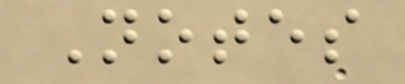Notes
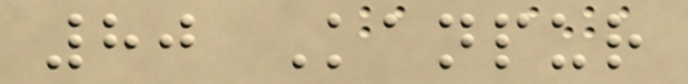80 Kanpur
